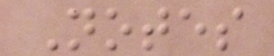Notes
